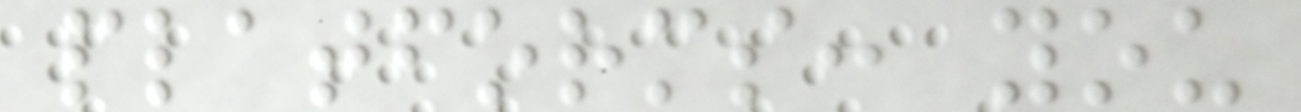platforms: you
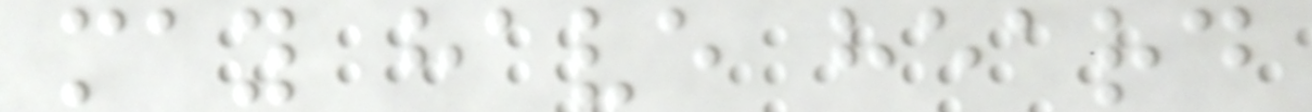may have heard
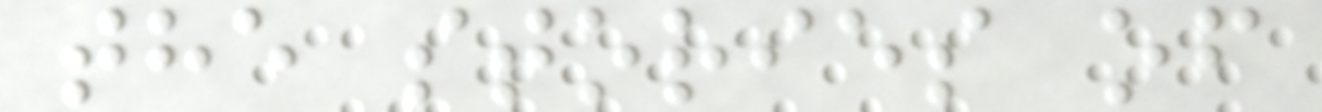the stories of
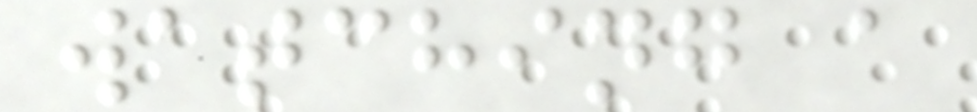watching a
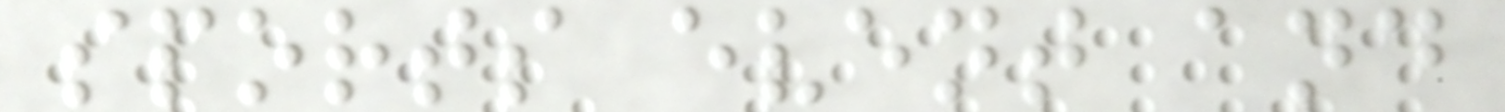sports event and
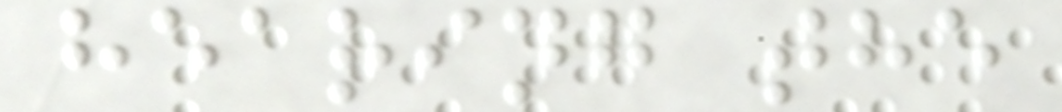hearing the
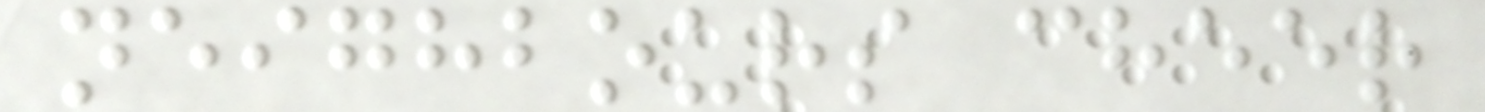neighbours cheer
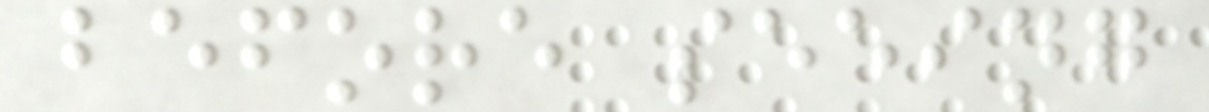before seeing
